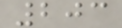203
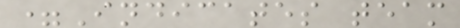=Indicates team
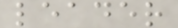leader
